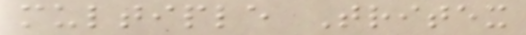multiple Tritex
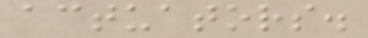actuators.
